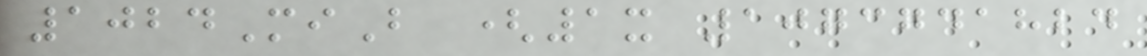1024MiB (1x 1073741824
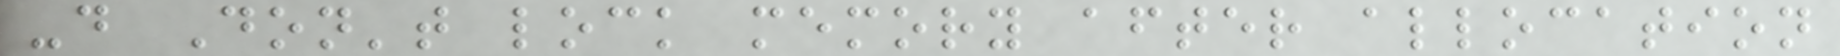-d Don't lock memory after allocation
